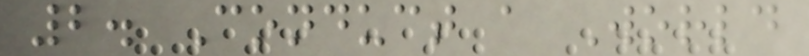2. Conduct a World
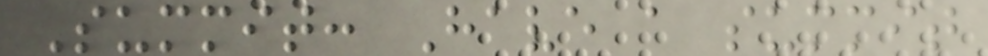Summit: Have a summit
